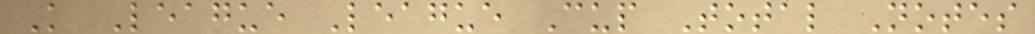K League League Cup Total Notes
